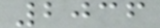2036
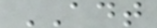ADT
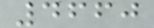4660
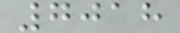7018
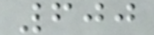600
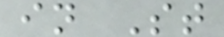in St
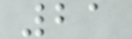21
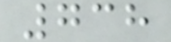738
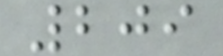209
